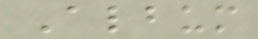Album
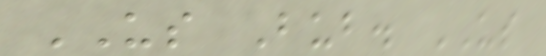US Bub. US
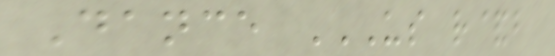Dance US R&B
